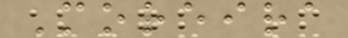Moreira
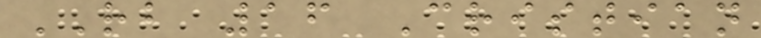RB 16 Cristian
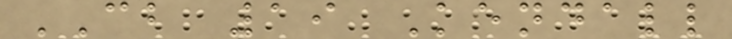CB 19 Kendall
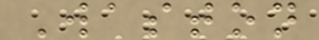Waston
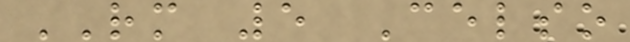RM 5 Celso
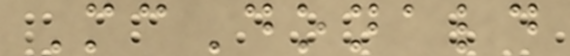McDonald
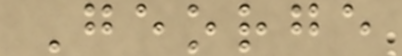George
